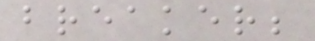breaker;
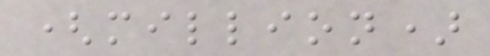(million)
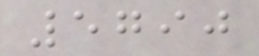5790
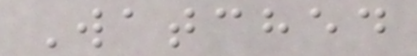Watched
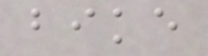bike
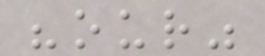"our"
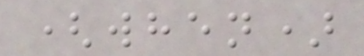(when)
